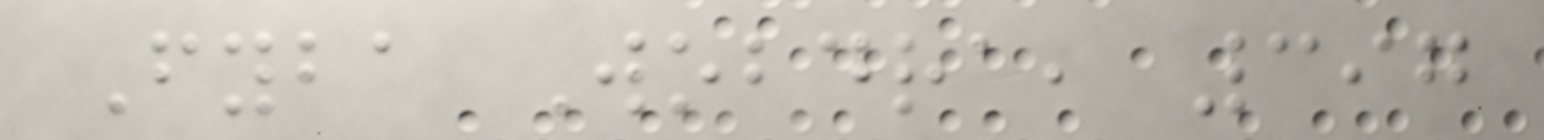Fyba Wobdra, 397
